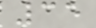35
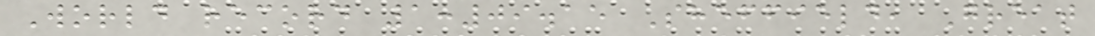World record 1:09.15 Sheffield, Great
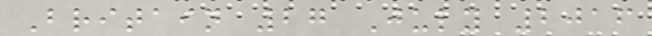Britain 27 July 2016
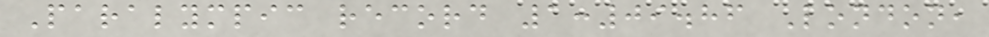Paralympic record 1:09.86 London,
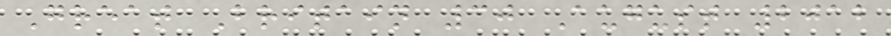Great Britain 30 August 2012
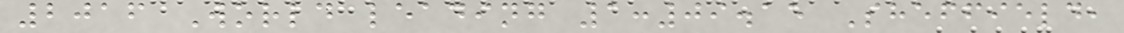2016 World leading 1:09.15 Sheffield,
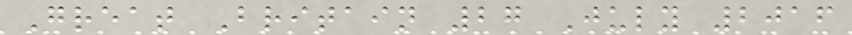Great Britain 27 July 2016
